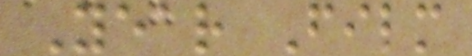Year Film
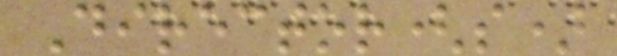Director(s)
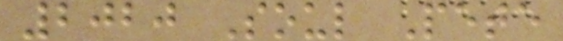2020 Soul Pete
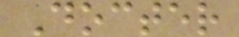Docter
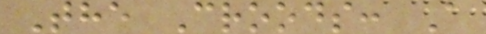The Croods: A
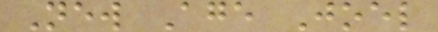New Age Joel
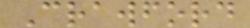Crawford
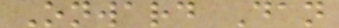Onward Dan
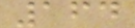164
